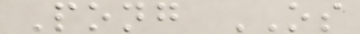Pong OS
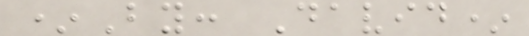*By: David*
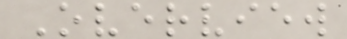Overview
